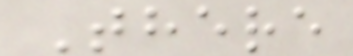There
